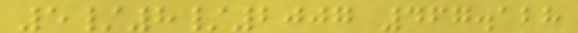5/8/2007 467.128
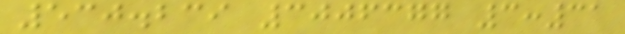530.239 3006377 3:31
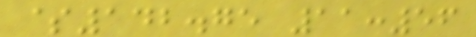$142.75 11:56
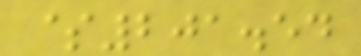$201.54
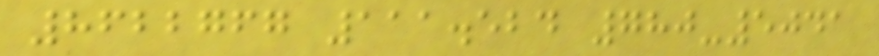8622767 111.524 780-5041
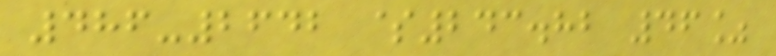486-2642 $243.82 46%
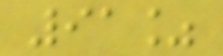91%
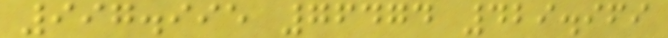997.995 76474 429.969
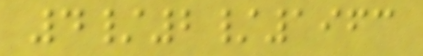4/2/1963
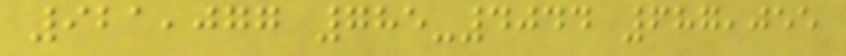921,077 785-4044 687,055
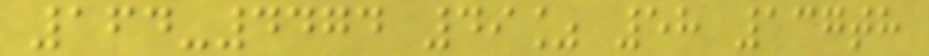164-4474 49% 58 137th
